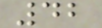42
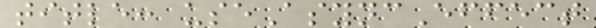title: useAsyncEffect
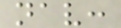nav:
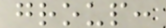group:
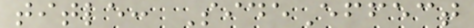title: SideEffect
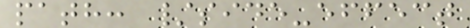path: /side-effect
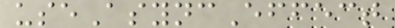useAsyncEffect
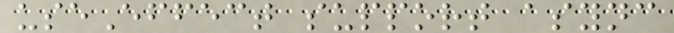useEffect support async
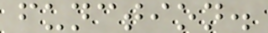function.
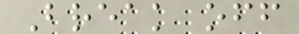Break off
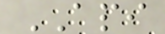API
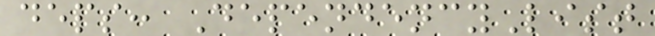deps: DependencyList
